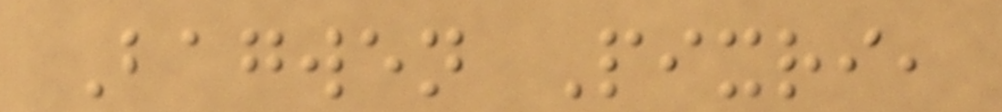Bagwen Pixri,
